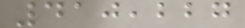410,227
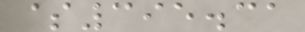$395.31
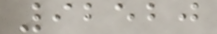92520
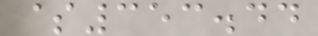$353.44
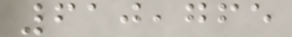610,765
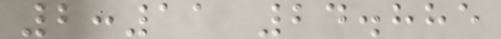2:11 24.885
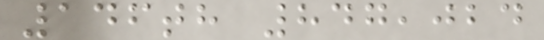146th 847,024
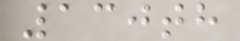130th
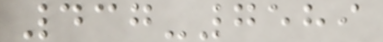437-7589
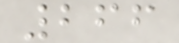266
